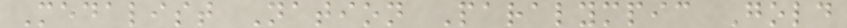Medalist Nation Paralympic Gold
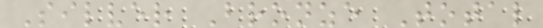Silver Bronze Total
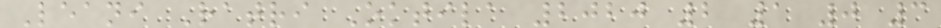Leani Ratri Oktila 2020 2 1 0 3
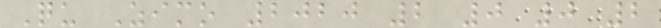Qu Zimo 2020 2 0 0 2
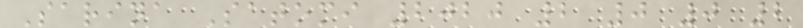Sarina Satomi 2020 2 0 0 2
